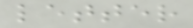letter
